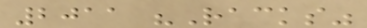2011 "Racks"
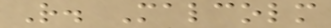R. Malcolm
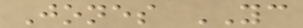Jones YC
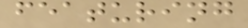featuring
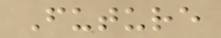Future
